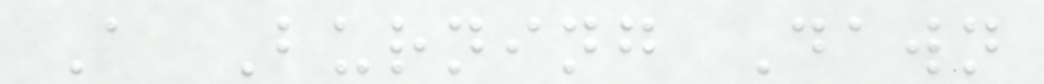A Burning Dawn
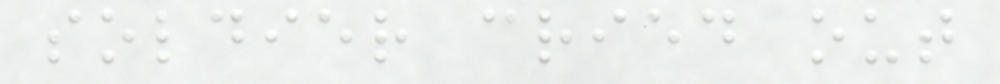soldier cried out
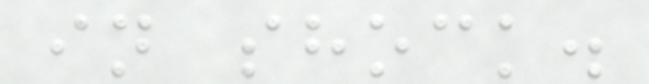in shock.
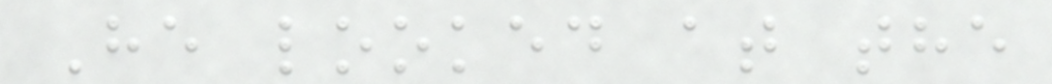He looked at the
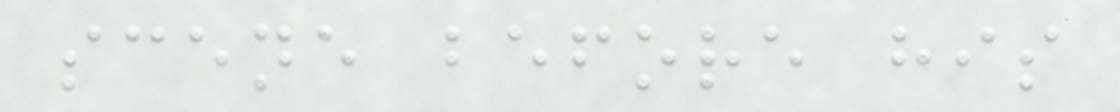scene before his
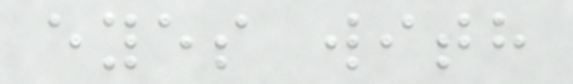eyes with
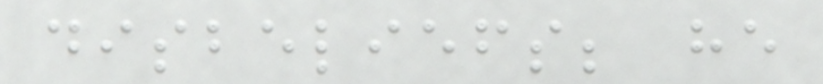disbeliefs; he
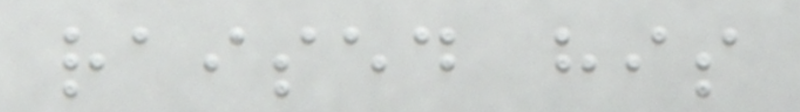raised his
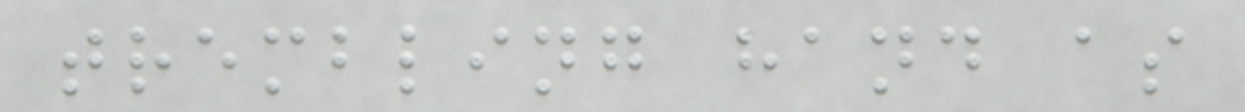trembling hand as
